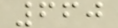660
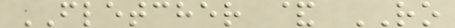FLETCHER & RO
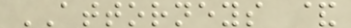ATTORNEYS &
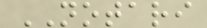NOTARI
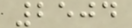2504
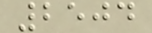2504
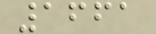1661
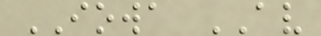IOWA AV
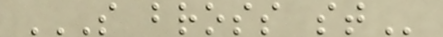S BROSS ST
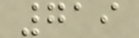719
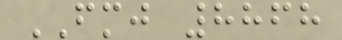FMJ 8868
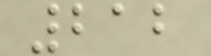212
